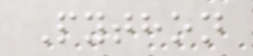Python
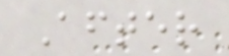After
